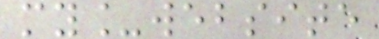my_website
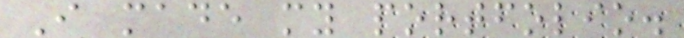I made my portfolio.
